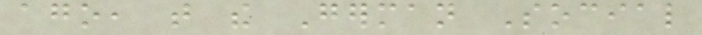ago, that the German Social
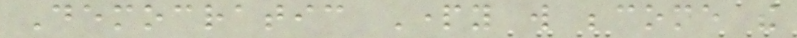Democratic Party will become the
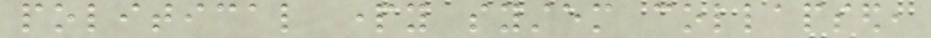political party system collapsed,
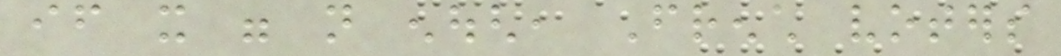if it were not enough, French voters
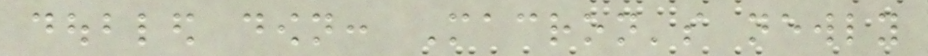doubled down: Macron's newly
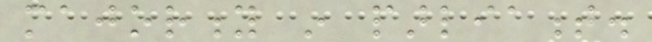majority in parliament.
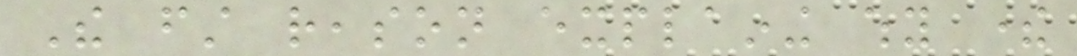The first reason explaining why there
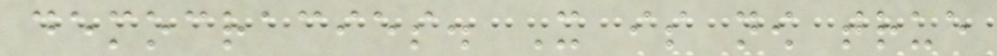democracies. It is now true
